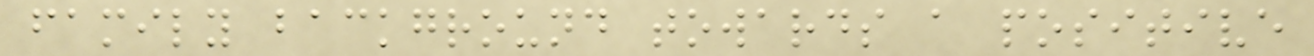family background towards a positive
